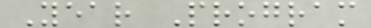Year Program
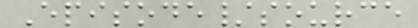Episode/source
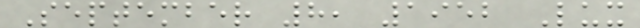September 8, 1952 Lux
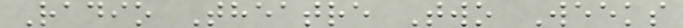Radio Theatre Two Weeks
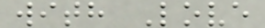with Love
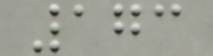173
